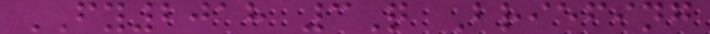FY2018 3Q Briefing
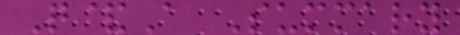Q&A Summary
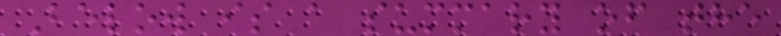Below is a summary of the
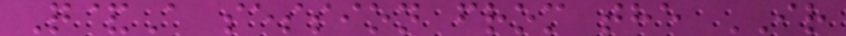Q&A session from the IR
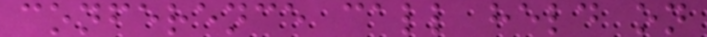conference call held on
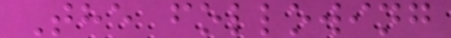The following
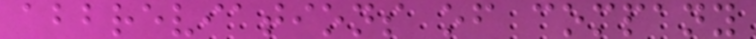abbreviations of company
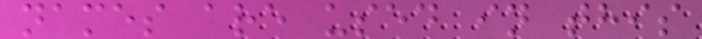names are used in this
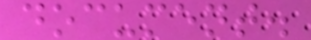document.
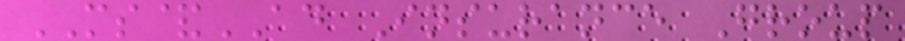MS&AD Insurance Group
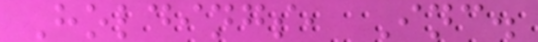Holdings, Inc.
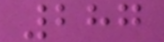287
